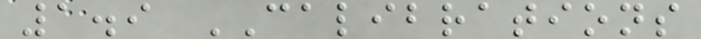1.9 CALIBRATIONS
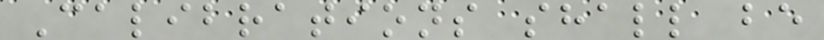Calibrations shall be
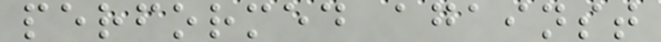performed against
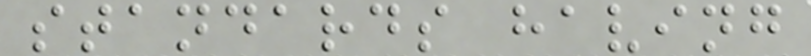standards having
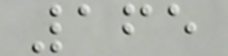165
